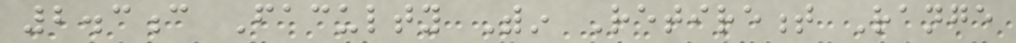2.3c Faculty Within Retirement Range
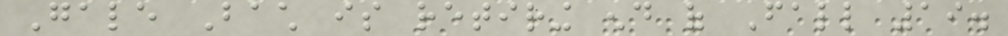Gale Bach is retiring end of Fall 19.
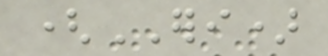(ERI)
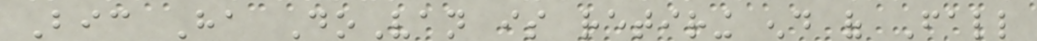Bic Ha DoVan is retiring end of Fall
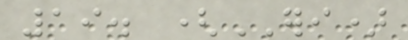19. (ERI)
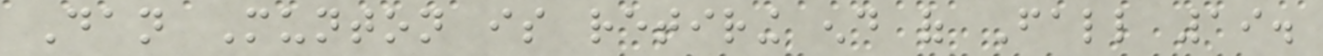Dan Munton is retiring end of Fall 19.
